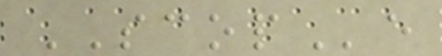SCOPe
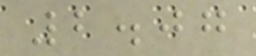2.07
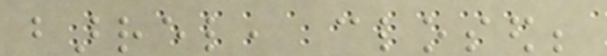barrel, closed;
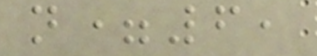n=6,
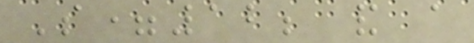S=12; and a
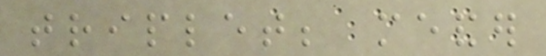triplet; meander
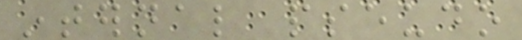internal pseudo
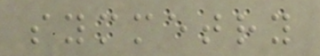symmetry
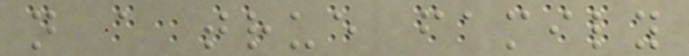not a true family
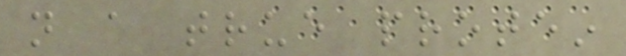not a true protein
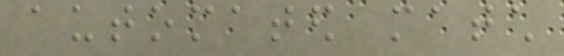automated match
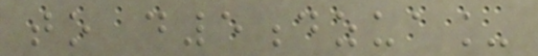to d5dzua_
